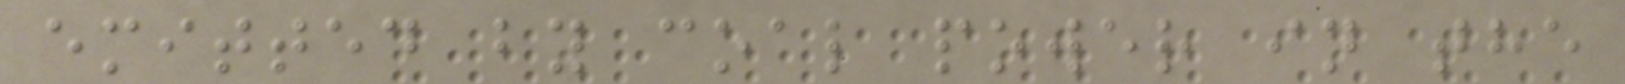emitted by coal power in the
